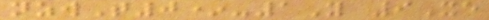nzwT0*-1Y 9Xe
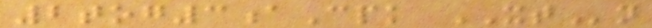2tog3aCpk XTn
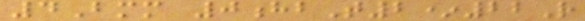4Bmm 0hbT2*22R
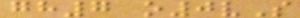gh7 o0vS
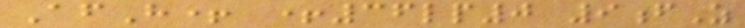AfH+ +36lp0 9fZ
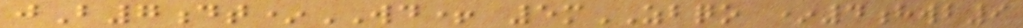jB7dt*WD+ 5mZBQO *4hwb9
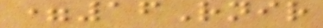=16Rnir
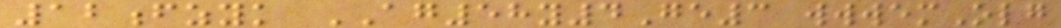12fzyk AG58y4Ge3 wwwemOlg
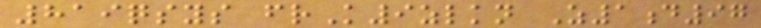819qsys frK9zlkn Z1d97
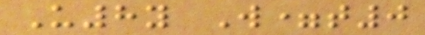U8y W=t0
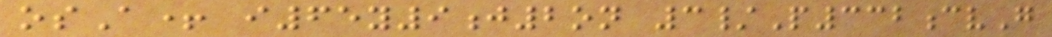osA+ i65y9j2on 3/P332cvG
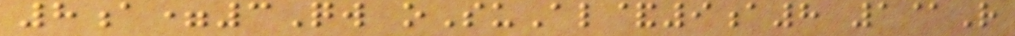8a=3Qw oSuAl&9a8 1@R
